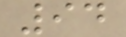94
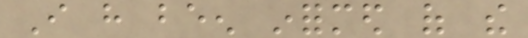I have been informed of the
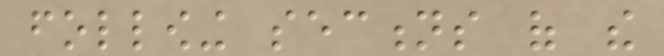following sections of the
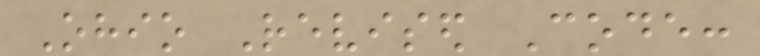Ohio Revised Code:
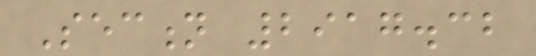Section 2917.32
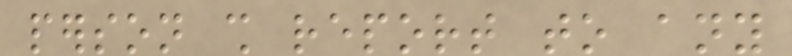person shall report to any
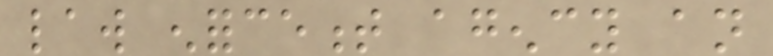law enforcement agency an
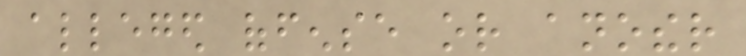alleged offense or another
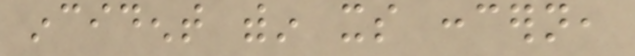incident within its concern,
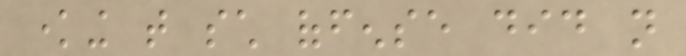knowing that such offense did not
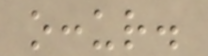occur.
